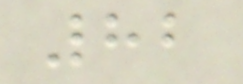82
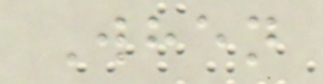When
